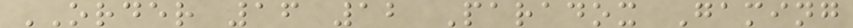ORDER 16 12 Paradox Gaming
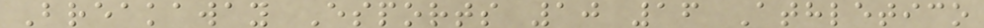Breakaway Esports 10 16 Athletico
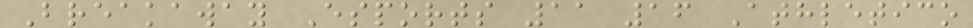Breakaway Esports 11 16 Athletico
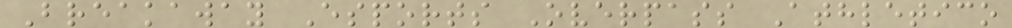Breakaway Esports Overpass Athletico
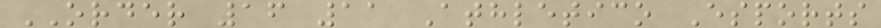ORDER 16 11 Athletico Esports
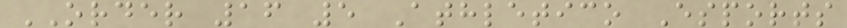ORDER 16 5 Athletico Esports
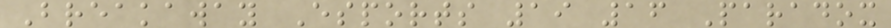Breakaway Esports 19 16 Paradox
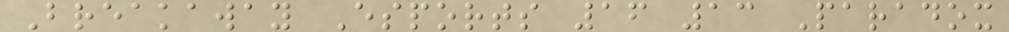Breakaway Esports 16 13 Paradox
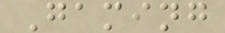Gaming
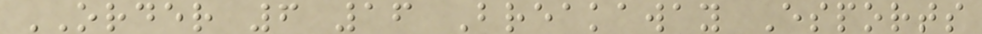ORDER 6 16 Breakaway Esports
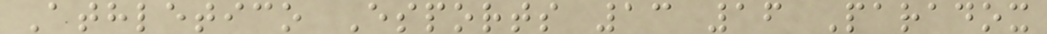Athletico Esports 13 16 Paradox
